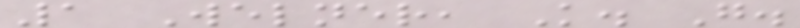1 Welner, K. G.
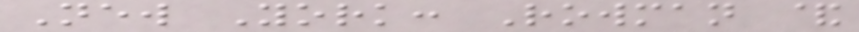New York: Rowman &
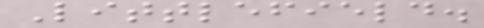Littlefield.
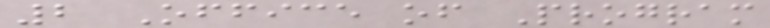2 Office of Program
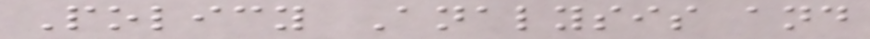Policy Analysis and
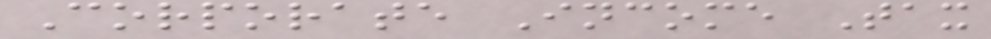Corporate Income Tax
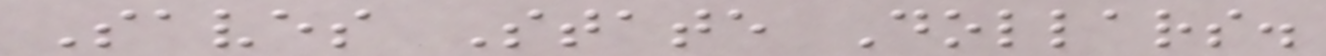Saves State Dollars.
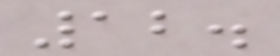12.
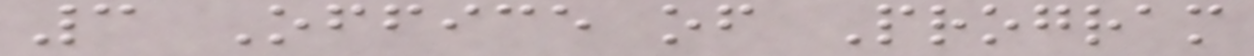3 Office of Program
